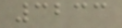3233
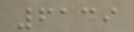6139
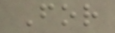For
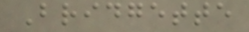Bridgette
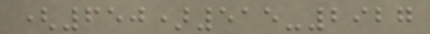(650)515-2927
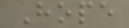Hope
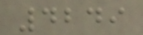4249
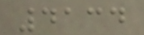4134
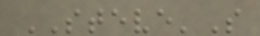STEVE'S
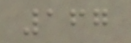167
